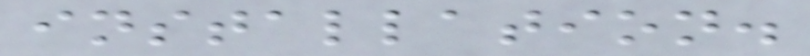installation.
